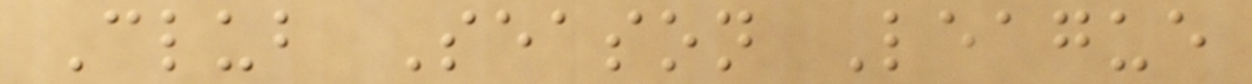Club Season League
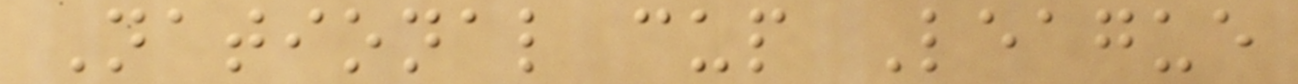National cup League
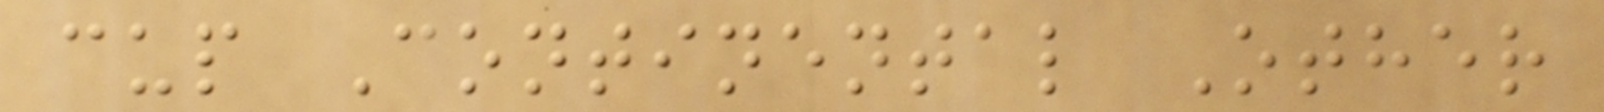cup Continental Other
